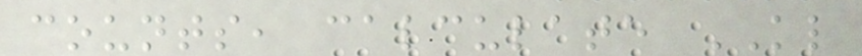counts, calculate KL
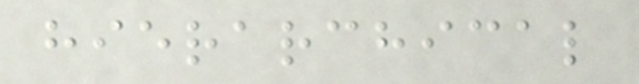hierarchical
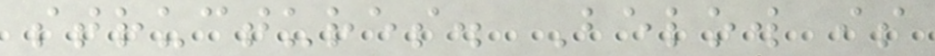structures. Below is
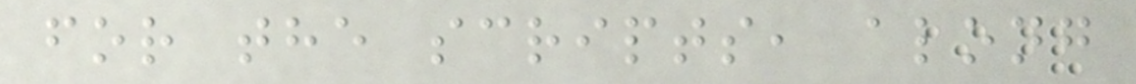for the scripts, along
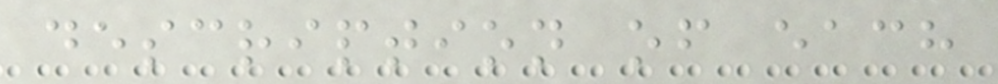description of each
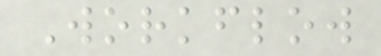Workflow
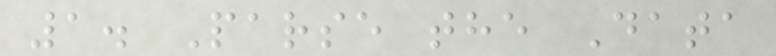1. Parse the Data
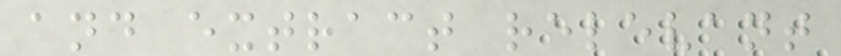and extract relevant
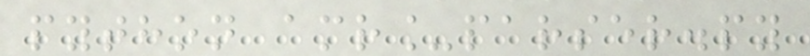python amr_parser.py
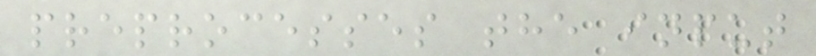preprocesses the input
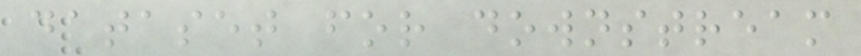dataset for downstream
